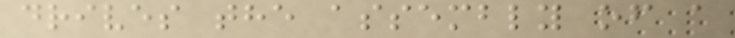drives the assembly of a
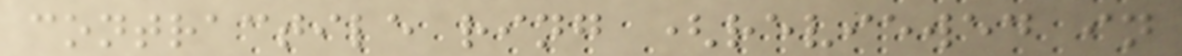contractile ring (reviewed in
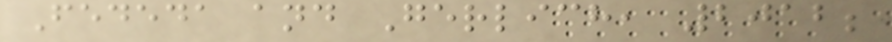Fededa and Gerlich, 2012;
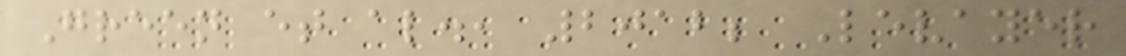Green et al., 2012; Levayer
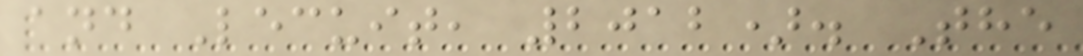and Lecuit, 2012). The
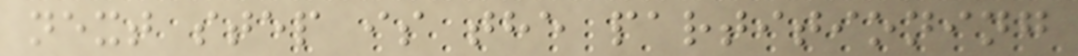next step is the partitioning
